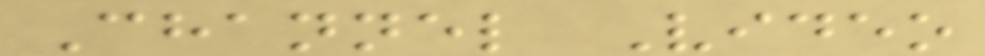Channel Video
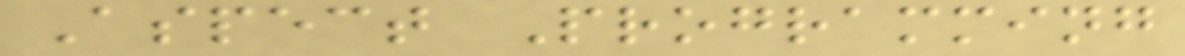Aspect Programming
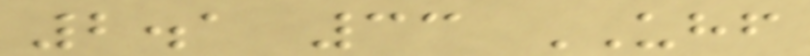2.1 33 UHF
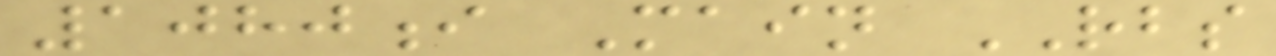1080i Main RBS
